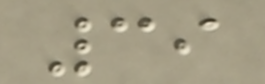39
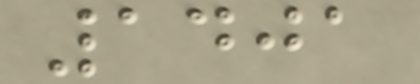1401
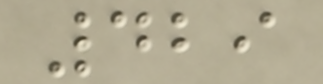429
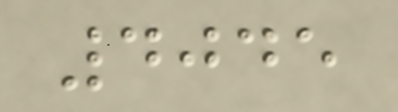4045
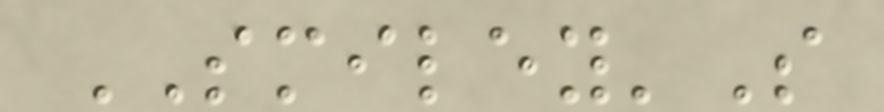SMILEY'S
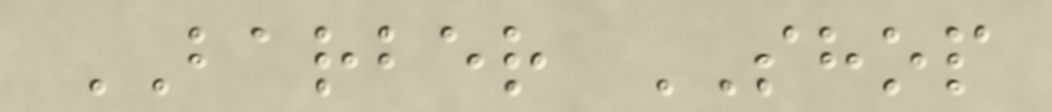BARBER SHOP
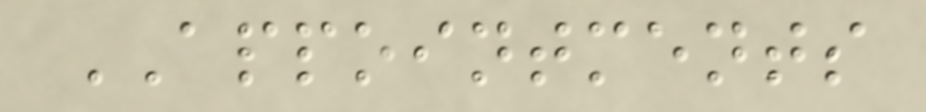APPOINTMENTS
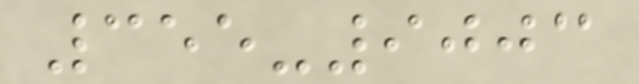355-9003
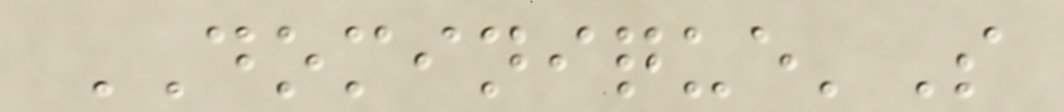DOMINIQUE'S
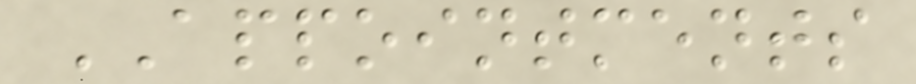APPOINTMENTS
